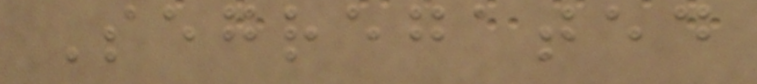Segregated
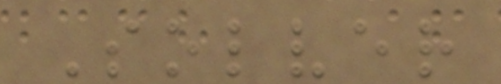Solver
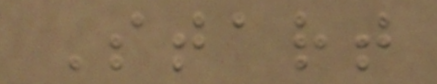Start
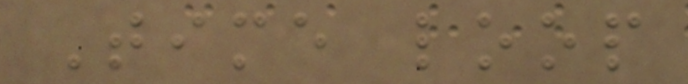Time loop
